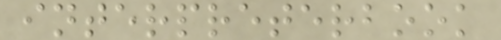interpreterbook
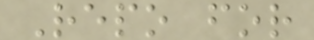Repo for
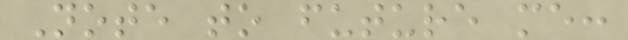Note to future me:
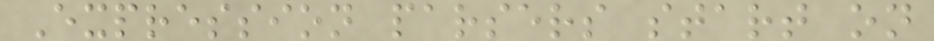Expression parsers start on
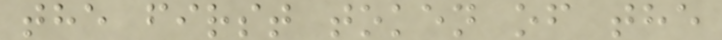the first token of the
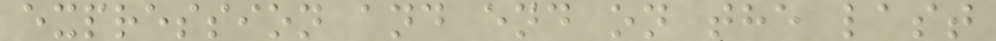expression and end on the last
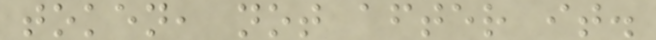token, not after it.
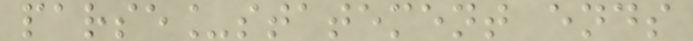parse_statement ends
